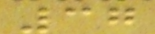37
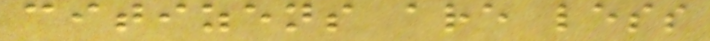citizens are less
